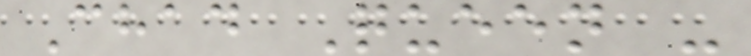Chad Queen -
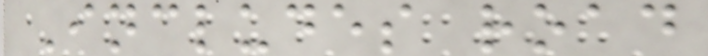Includes road
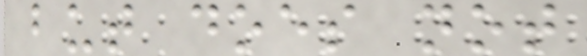but does not
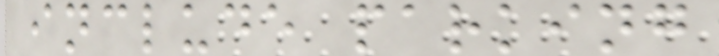include parking
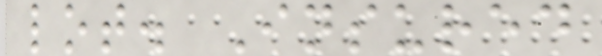lot. Insured
